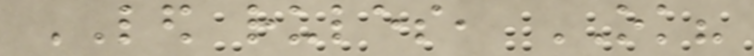LED rules, OK?
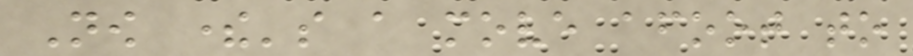Now there's a move afoot to
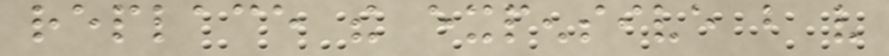replace the expensive but very
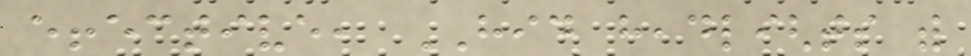effective, HID headlights with
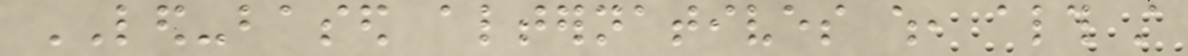LED-based alternatives which, although still
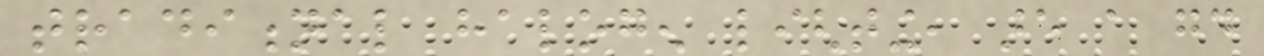traditional halogen lighting, are a good
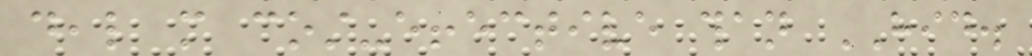deal more cost-effective than HID.
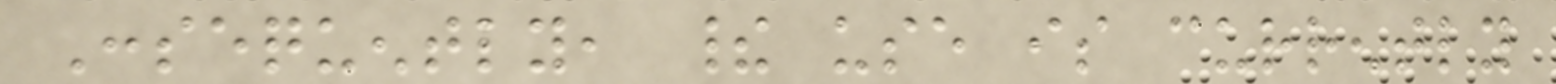Consequently, their use is currently
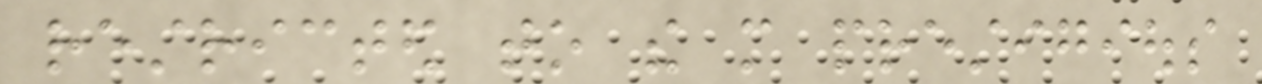restricted to the more prestigious
